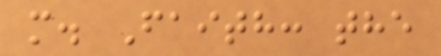m. Faith: the
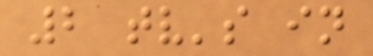2 tv's in
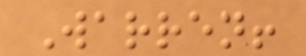Warren!
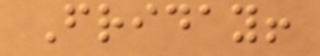Friday!
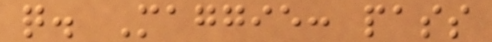q. Maggie: pass
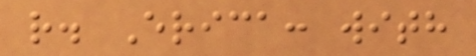r. Erica: with
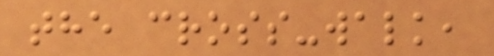the cross-walk,
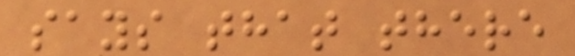says that there
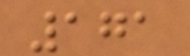171
